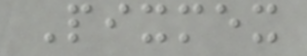Pixmex
